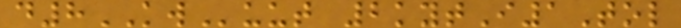d8KWuut 2kytI1Tol
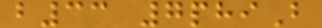b33 7phiB
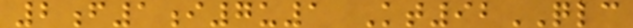2f1i7u1 Kt92QLC
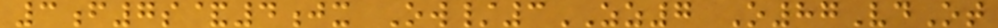3f7s&4jx Ow/3ZZ7 O87VdOt
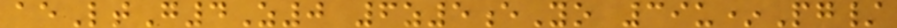aeLtG4Z0 6z5eYo 39u*Pg/
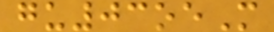gu03oeM
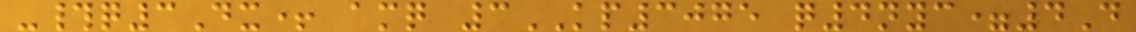-#q3Dx+ amq 3KP3075 q4nyc=4D
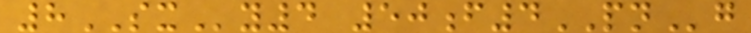8SXy4 50f4PNg
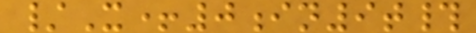/X+0in9t#
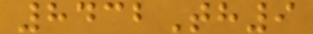8432Th9
